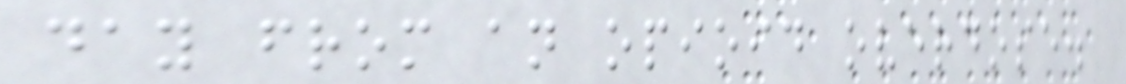day from an opioid overdose.
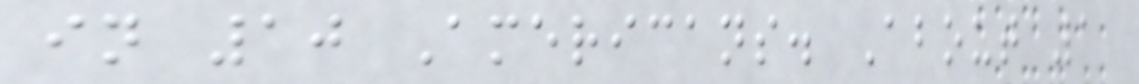in 10 Americans. About 1
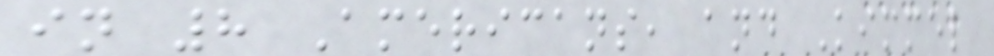in 8 Americans, and Kimmel
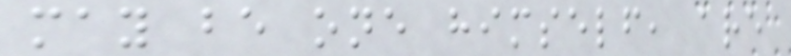may be one himself, are
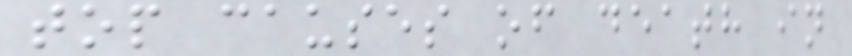top causes of death in
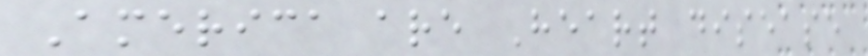America are Heart disease
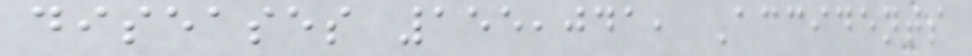diseases 155,041, Accidents
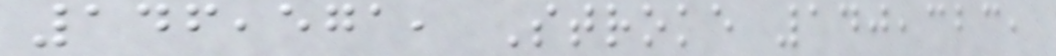146,571, Stroke 140,323,
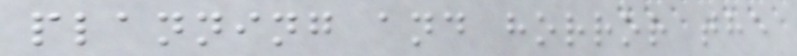planning and horror the
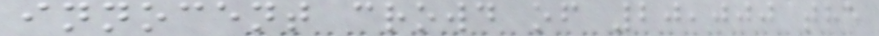innocent crowd of 20,000 the
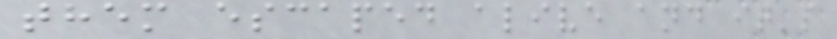them escaped alive and it's
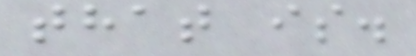that is.
